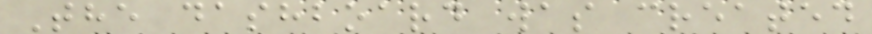The dashboard was created
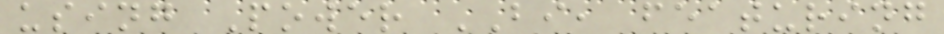using Power BI, featuring
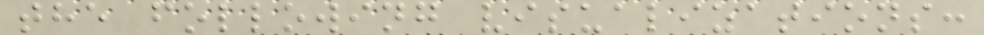the following visualizations:
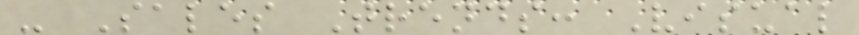- Sales Trends: Visual
